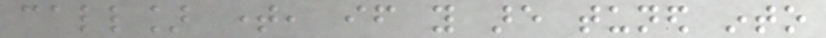call] time, if you are tuned into
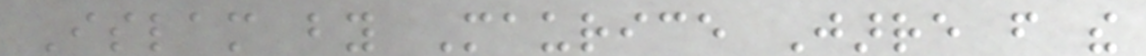Islam by Maurice Jarre from the
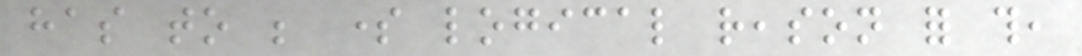has to be some logical reason for this,
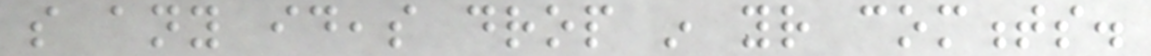so any ideas drop in your comments.
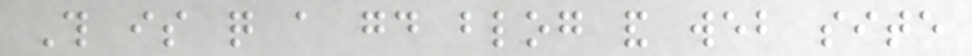This is quite a good blog and web site
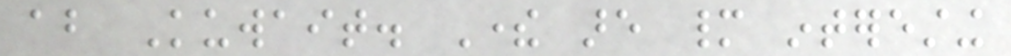about Kuwait. There are many interesting
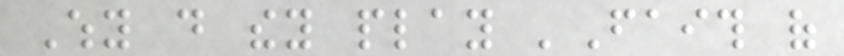Why do they play 'Faith of
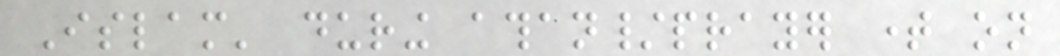Islam' during athan/prayer time on
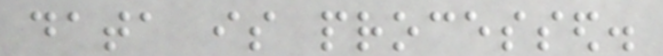data is processed.
